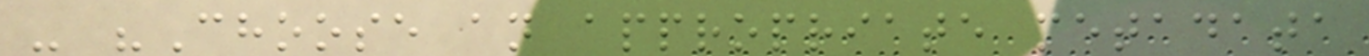- "Choose an appropriate metadata
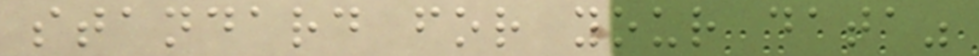standard for your data"
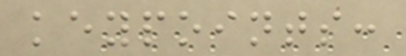keypoints:
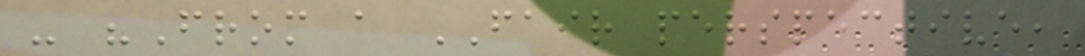- "From a FAIR perspective,
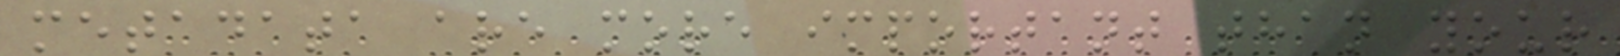metadata are more important than your
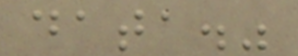data."
